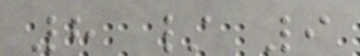8 / 9
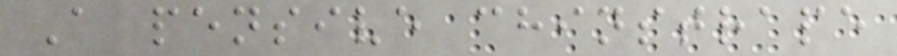A pensive chinstrape
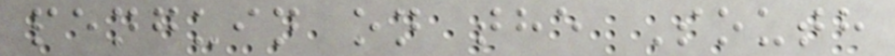penguin on the South
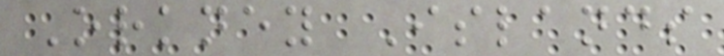Orkney Islands
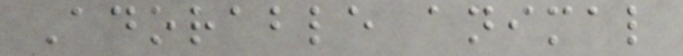Adorable animal
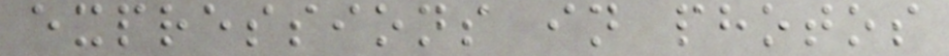expressions in photos
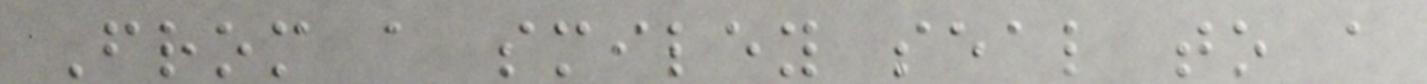From a smiley seal to a
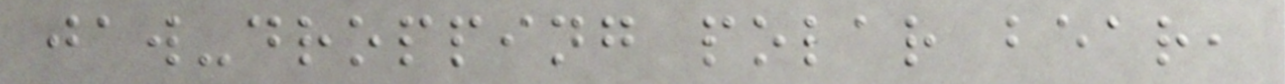jaw-dropping polar bear,
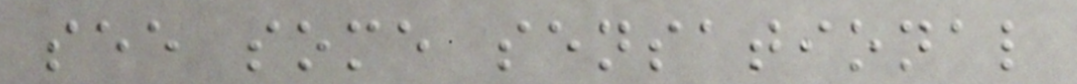see some sensational
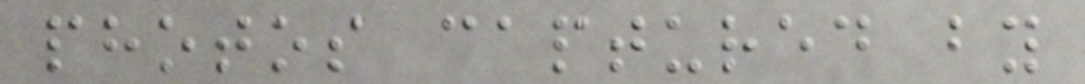photos captured by
